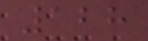128
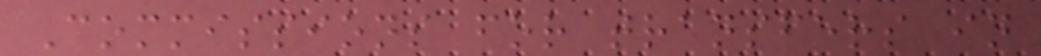Commissions for transfers in
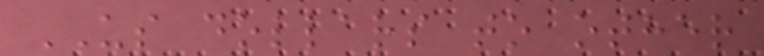US dollars to other
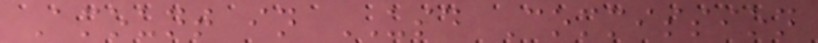Amount in USD Commission
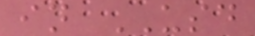in USD
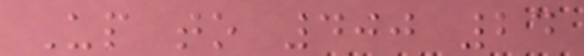Up to 400 24
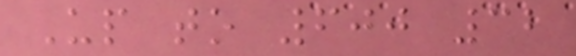Up to 600 32
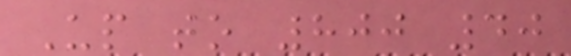Up to 800 40
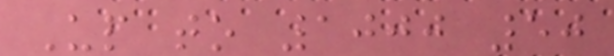Up to 1000 50
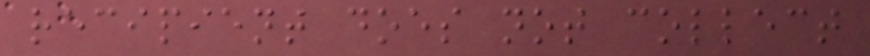recipient does not collect
